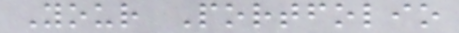Your Portfolio
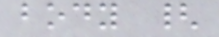body {
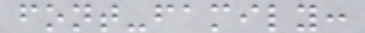font-family:
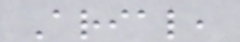Arial,
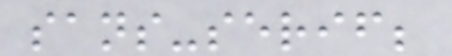sans-serif;
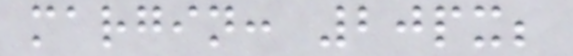margin: 20px;
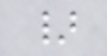}
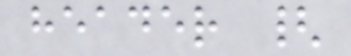header {
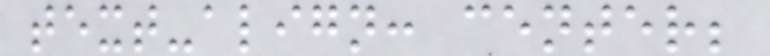text-align: center;
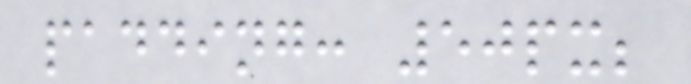padding: 50px;
